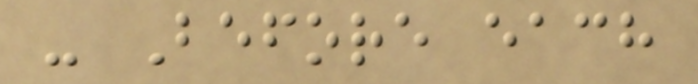- Before each
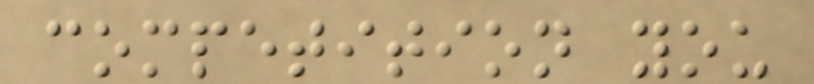competition you
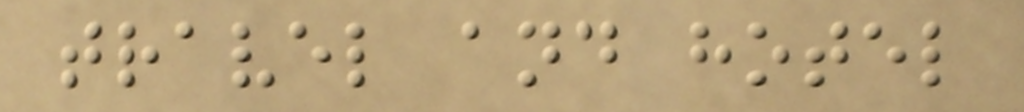travel and hotel
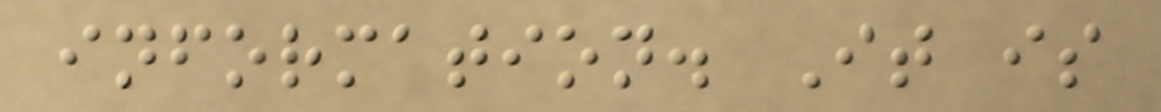information. It is
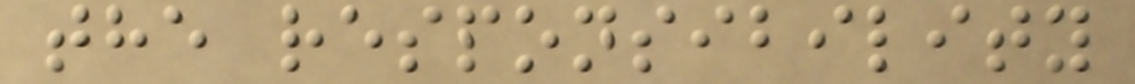the responsibility
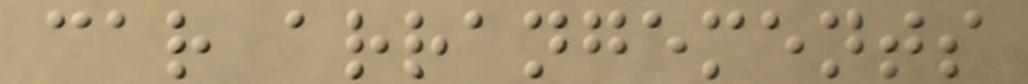car arrangements
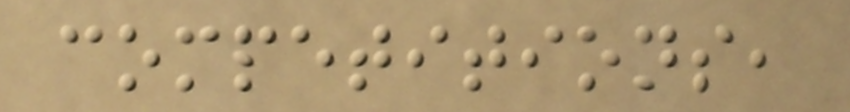competitions,
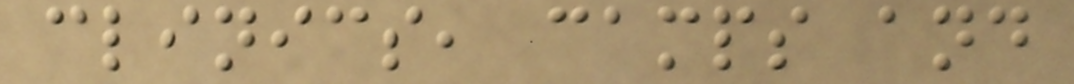clinics, camps and
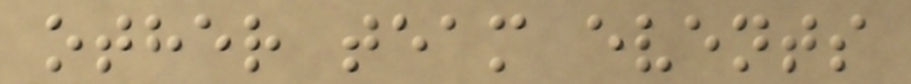other team events
